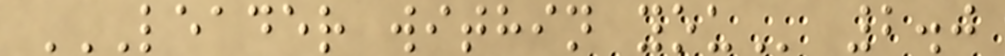LEADER WITHIN YOU 2.0
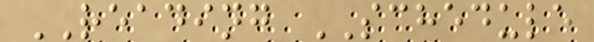READING SCHEDULE
